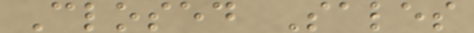Closed Sales
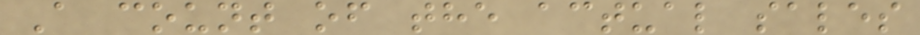A count of the actual sales
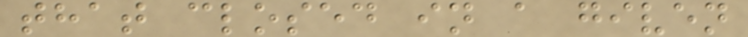that closed in a given
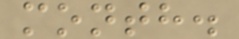month.
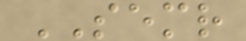SEMR
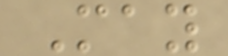May
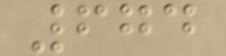674
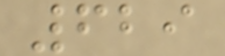629
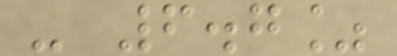- 6.7%
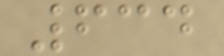634
